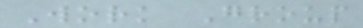Work Group
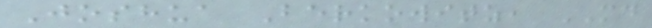Joshua Berkowitz, MD
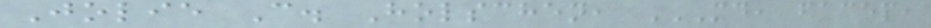Jolie C. Holschen, MD, FACEP,
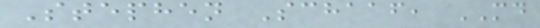Stephen Schaaf, MD
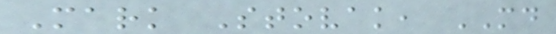Mark Stovak, MD
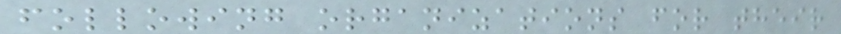following organizations for their
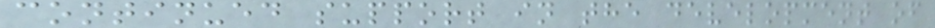continued support in the development of
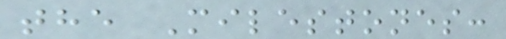the Milestones:
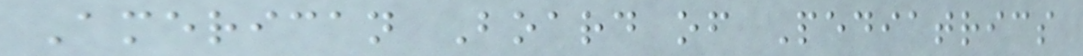American Board of Pediatrics
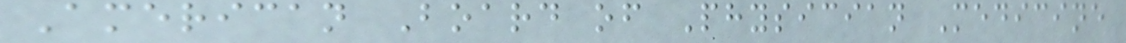American Board of Physician Medicine
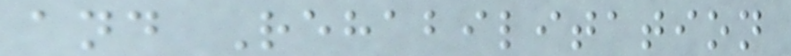and Rehabilitation
